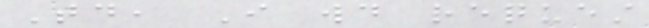Today, I would request
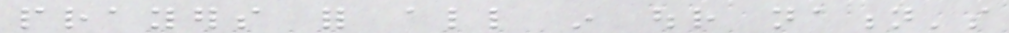prayers for all in our nation's
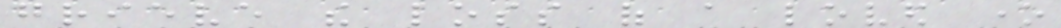grieve the loss of a loved one
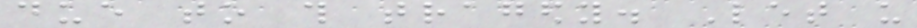due to this tragedy. Let us
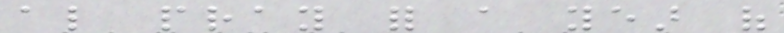also pray for a year of
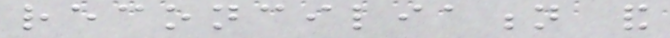reconciliation and
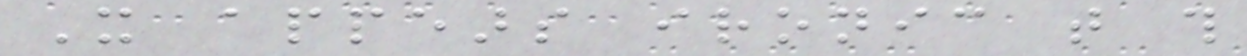It appears ironic that this
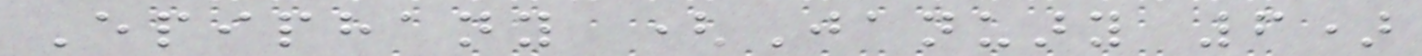Epiphany (January 6)
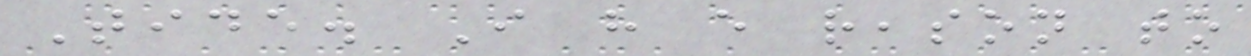Tide. I have every reason to
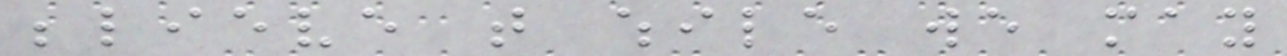believe that while we may
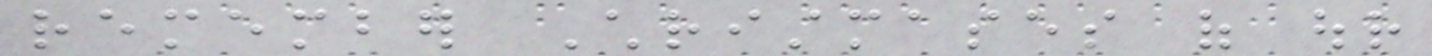remember Christmases of our
